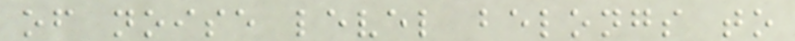of noise level belongs to
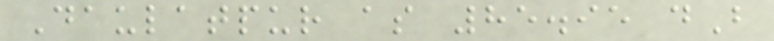Daulatpur as 85.95 dB
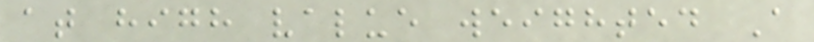at high value weighted A
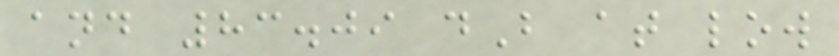and 83.09 dB at low
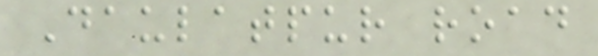Daulatpur road
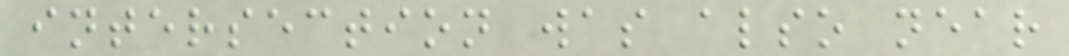intersection was also near
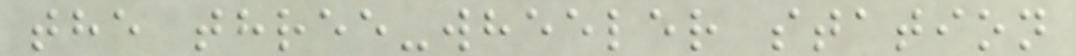the three-wheeler station
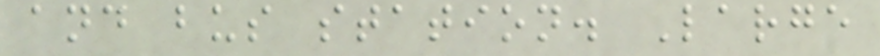and bus station. Large
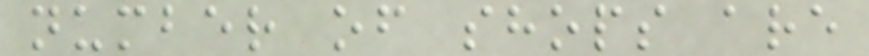number of shops are
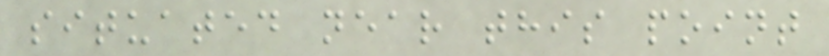situated near this point
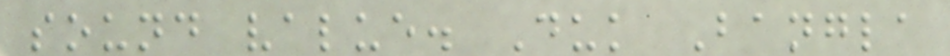sound value. Duk Bangla
